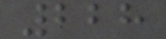228
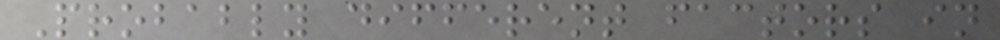Probably different factors in
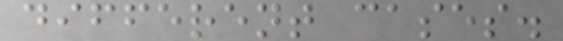different cases.
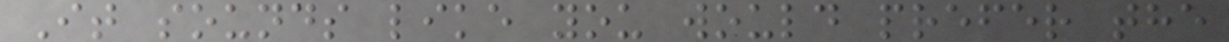It sounds like you would prefer the
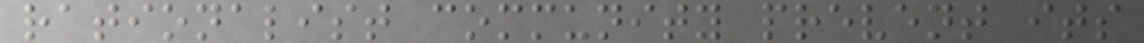rationalist community prevent its
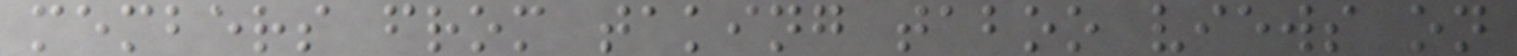members from taking taboo views on
